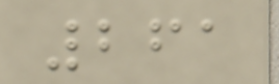261
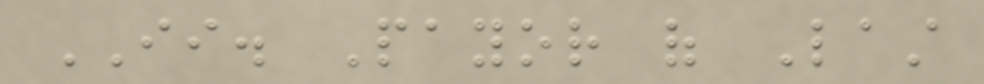II. Payor of Last
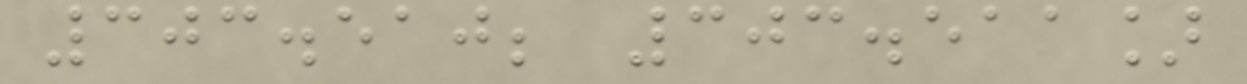303.510; 303.511]
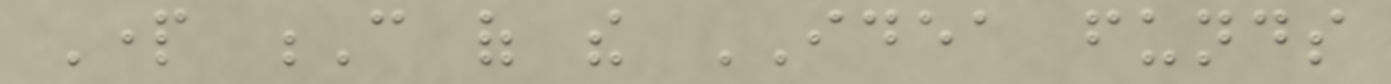Part C of the IDEA funds
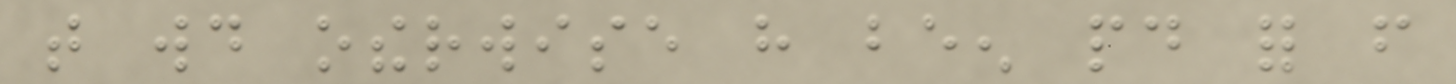that would otherwise have been paid for from
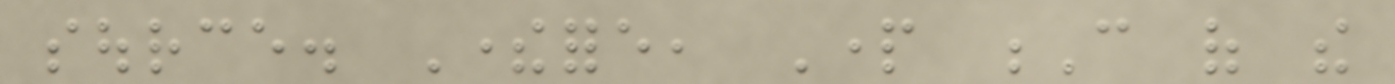source. Therefore, Part C of the
